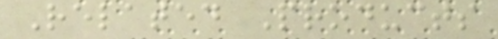Related Products
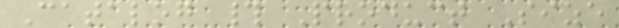Catalog # Product Size
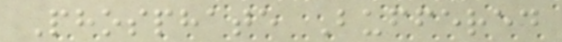Phosphate Buffered
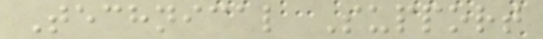Technical Support
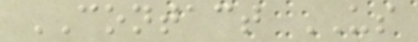CONTACT US
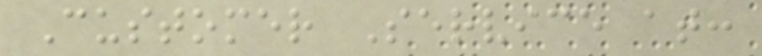Customer Service at:
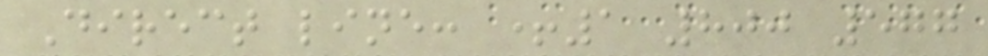Direct line: +1 800 577
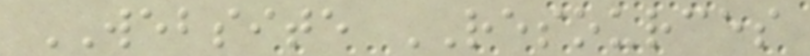WEBSITE RESOURCES
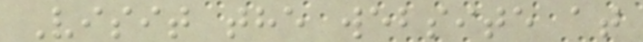Visit the website at
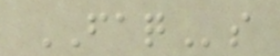FAQs
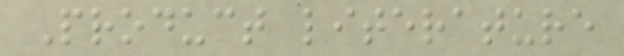Product literature
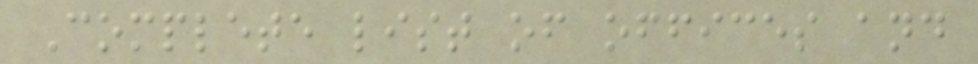Complete list of offices and
